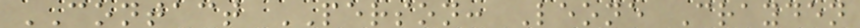CONTACT PERSON: Leone Crayden
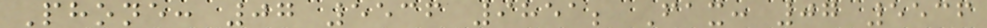Phone: 07 5536 9851; Fax: 07 5536
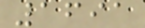1691
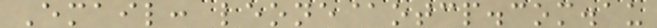Email: leone@otcp.com.au
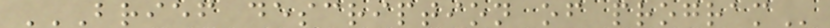BRIEF DESCRIPTION OF PROGRAM
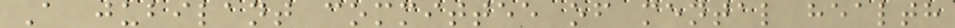A jubilant committee of mental health
